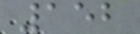152
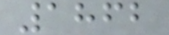1862
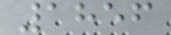1856
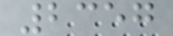2357
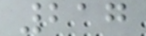217
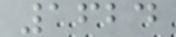1624
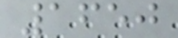1650
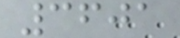3601
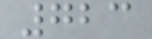723
